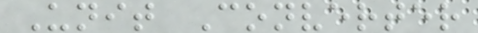Unit Converter
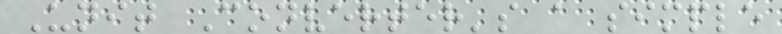Unit Converter's a simple
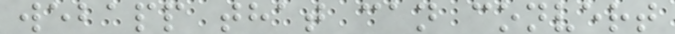webapp that can convert
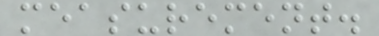measurement.
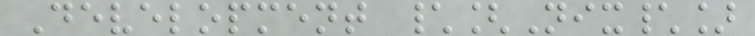Development \[Nix\]
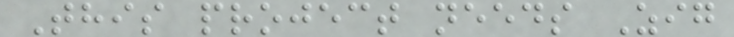This project needs Zig
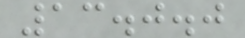13.0.0
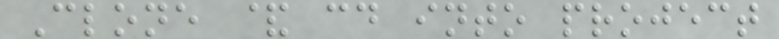Clone & cd into project
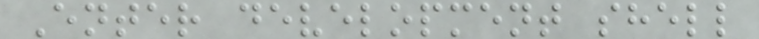Enter development shell
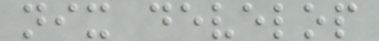nix develop
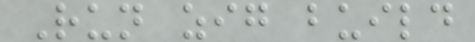Run zig build
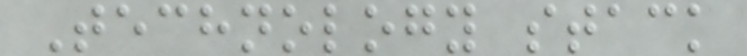Technology stack
